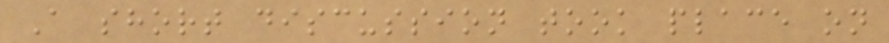A short discussion took place on
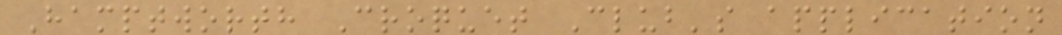Hamptworth Croquet Club's application
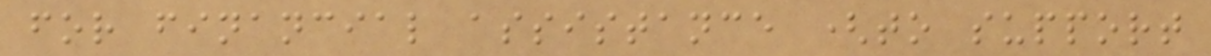for financial assistance (to support
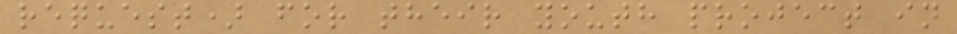request) for their youth project in
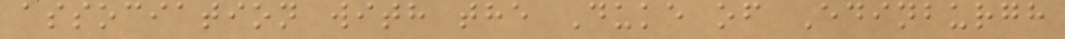association with the Duke of Edinburgh
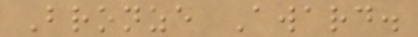Bronze Award.
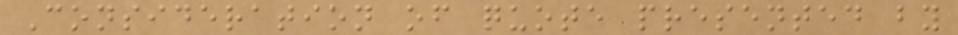Consideration of quote presented by
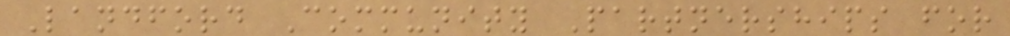Landford Community Partnerships for
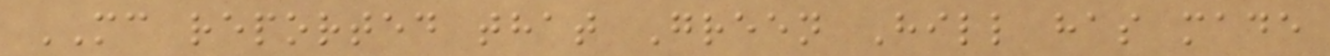MC reported that Green Hill has made
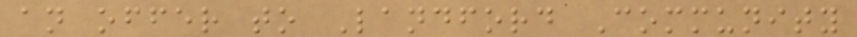an offer to Landford Community
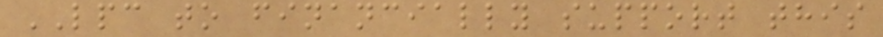LPC to financially support this
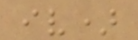iv)
